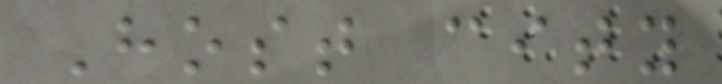Host city
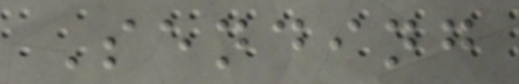Sending
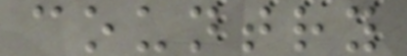country
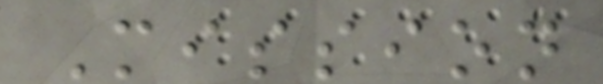Mission
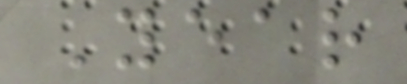Year
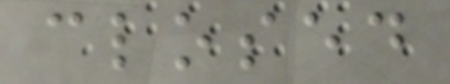closed
